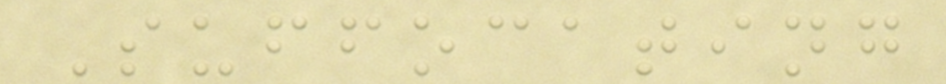Suffocating
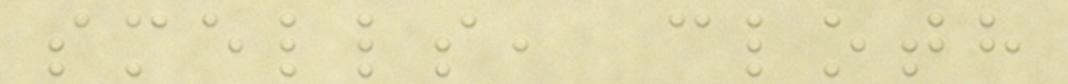smells, cloth
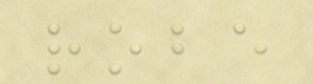robe
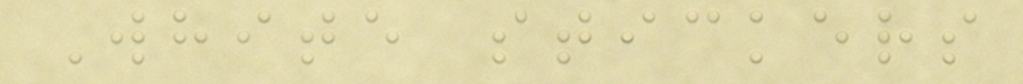White stickers
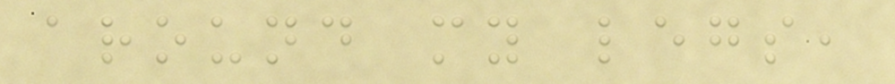around my legs,
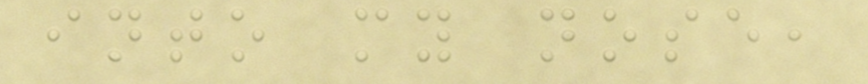into my nose,
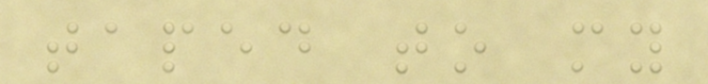taped to my
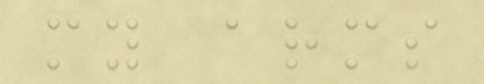my arms
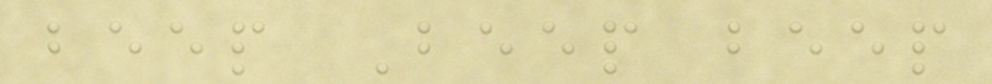beep Beep beep
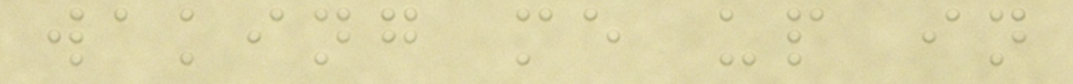waking me up in
